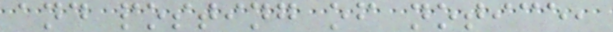and posting of notice,
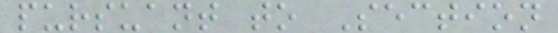pursuant to Section
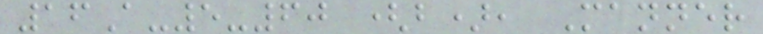16A-5-60 (b), Manner
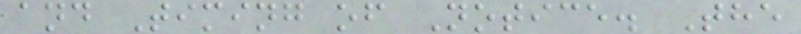and Timing of Notice. The
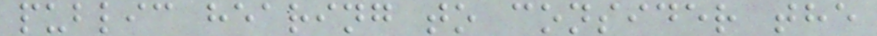public hearing to consider the
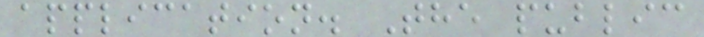application. The public
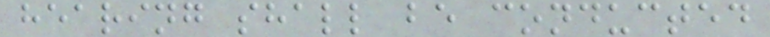hearing shall be conducted
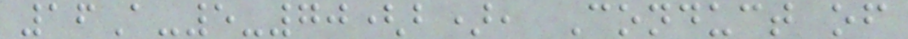16A-5-70(b), Conduct of
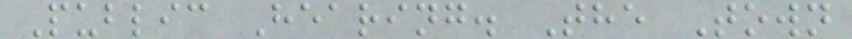Public Hearing. The Town
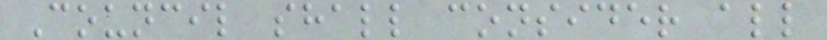Council shall consider all
